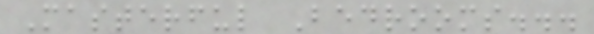Masterful Bedrooms...
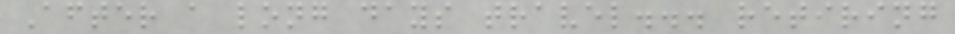After a long days travel... retiring
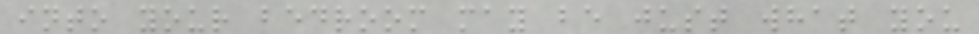into your bedroom may be just what you
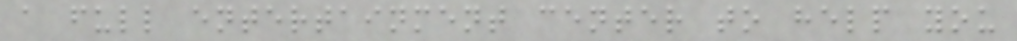a full entertainment center to help you
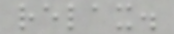relax.
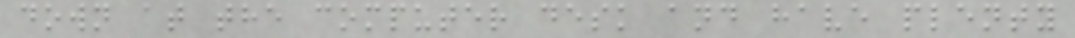down at the computer desk and have plenty
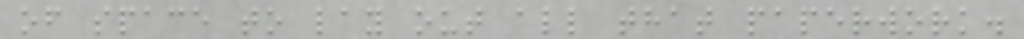of space to lay out all that paperwork.
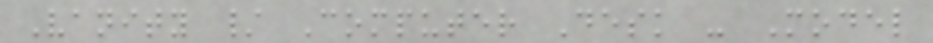Vanity / Computer Desk - Model
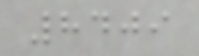8409
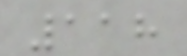118
